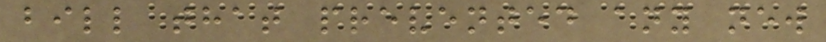bill that prevented any new
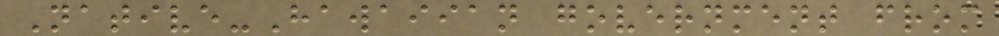Native-Hawaiian government from
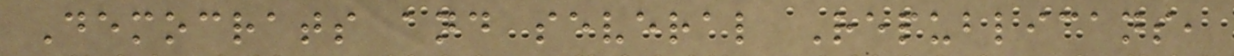Democrats and several Republicans,
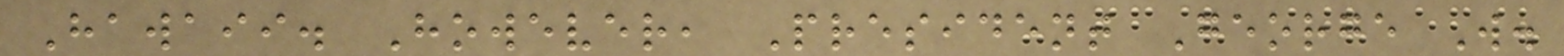Hawaii. However, President George W.
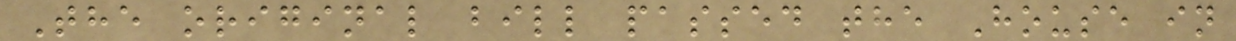The original bill passed the House in
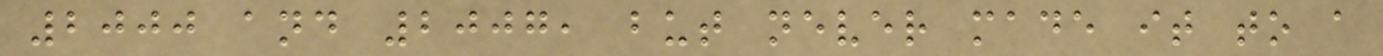2000 and 2007, but never made it to a
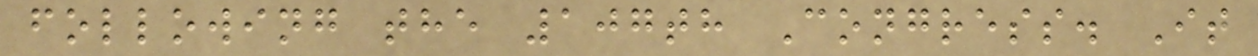following the 107th Congress. It
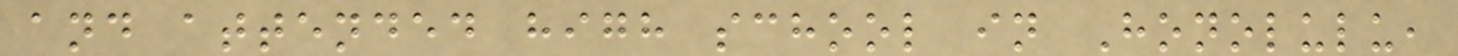and attended high school in Honolulu,
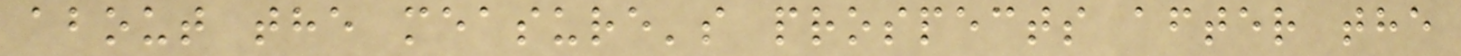about the measure's prospects after the
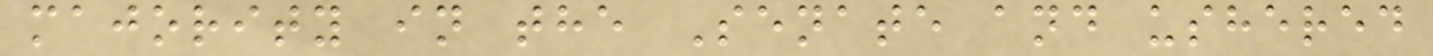majority in the Senate and ushered
